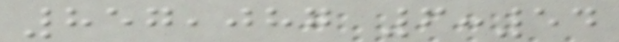857,087 6:54
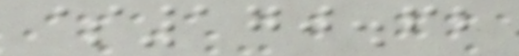$170.62
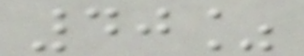40%
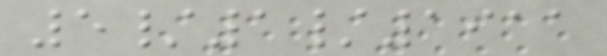5/1/1911
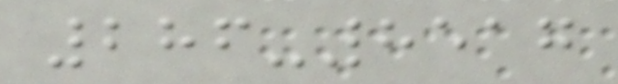286-8517
